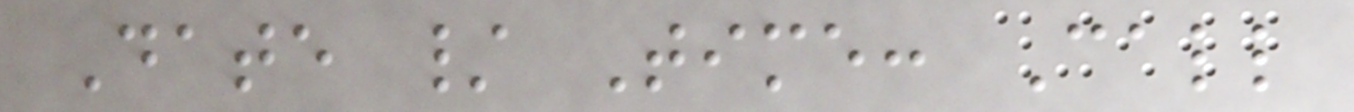Date / Time: Call
